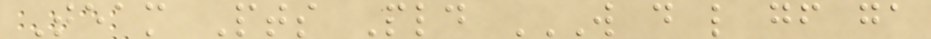Team Pts Pld W D L GF GA
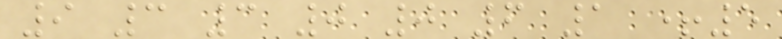9 3 3 0 0 6 1 +5
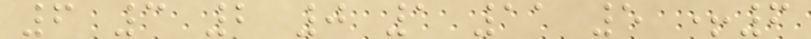6 3 2 0 1 11 5 +6
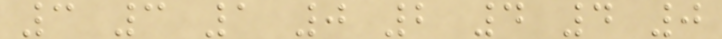3 3 1 0 2 4 4 0
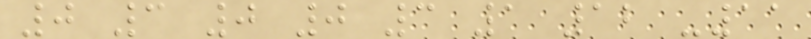0 3 0 0 3 1 12 -11
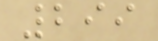299
